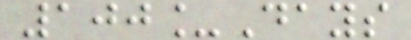100_Days
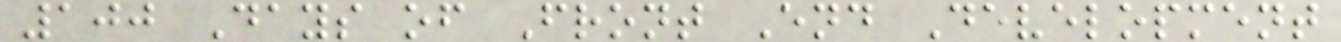100 Days of Front End Development
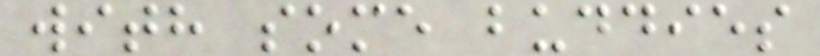with some buddies
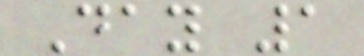Day 1
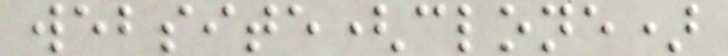website(clone)
